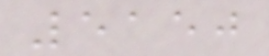5150
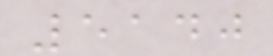5140
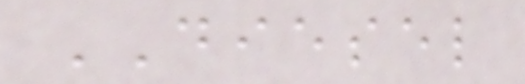DIESEL
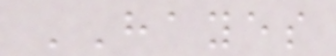HAYES
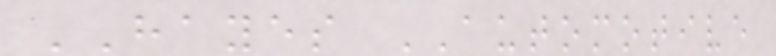HAYES AUTOMOTIVE
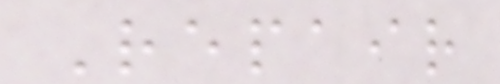Repair
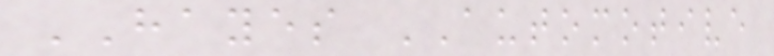HAYES AUTOMOTIVE
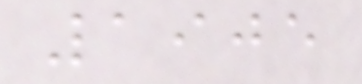1905
